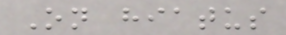On hiatus
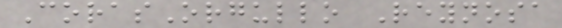CorasOrgullo Reynosa
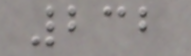232
